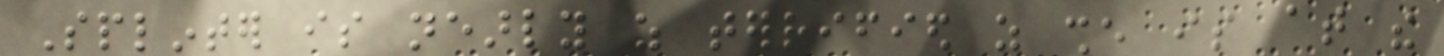Splinter is nearly as terrified as she is at the
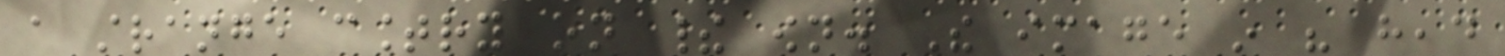a strange country on their own. The image in his head
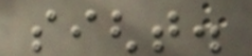sight.
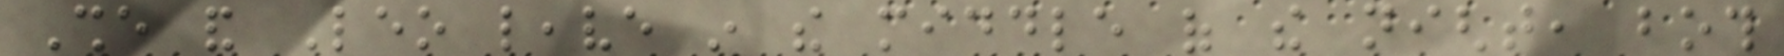She and Leo leave in the middle of the night, both
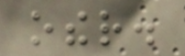other.
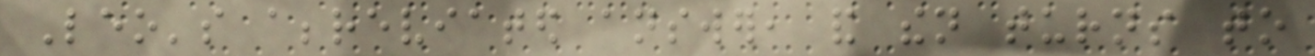Leo's abbreviated answer, and then turns to
